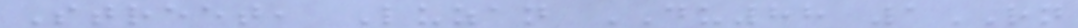Street, Luzan DU88 1RN
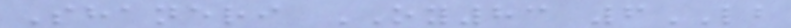Shaneri OY83 6LB
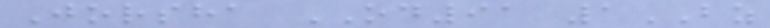Jorsha OD91 1BZ
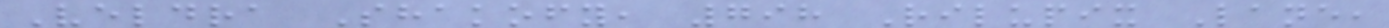Veldra Shakofy, 798 Rilupix Lane,
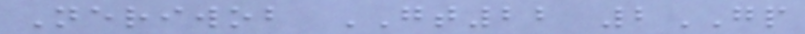Neriwob GT22 2GP
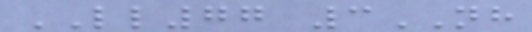LL77 3NH
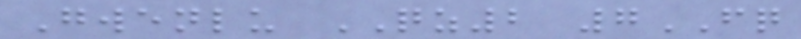Gwenlu QZ2 7FQ
